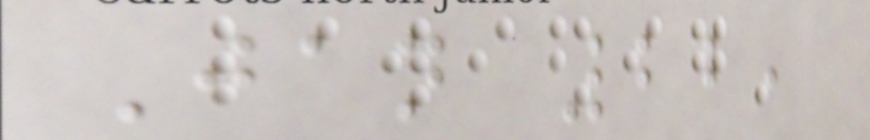Jan 22,
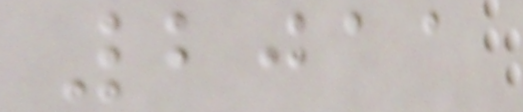2011
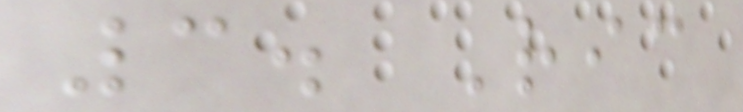3. Ric
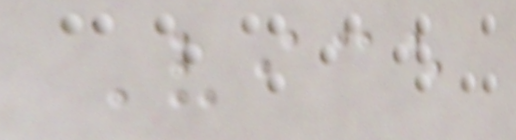Vice
